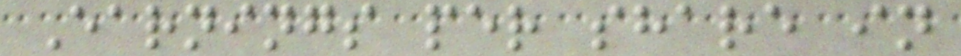Earnings per share in
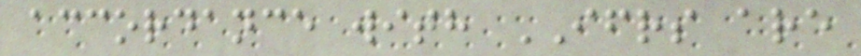accordance with IFRS are
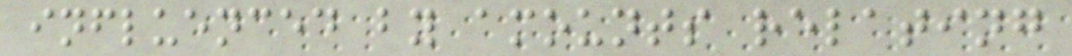influenced by amounts relating
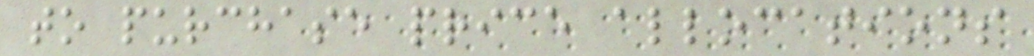to purchase price allocations
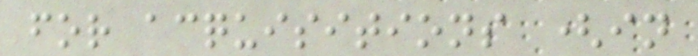for acquisitions (in
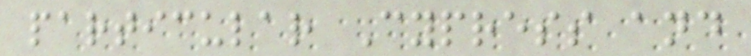particular Cypress and
